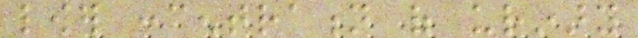lower concentration of urinary
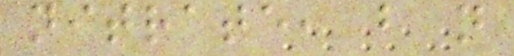nitrate, but not
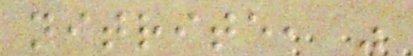nitrite, was
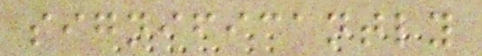significantly
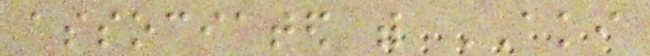associated with AKI
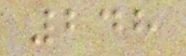248
